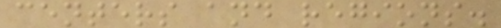centers and regions.
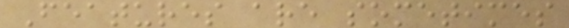Features are sometimes
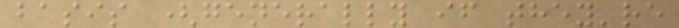basis (generally if they're
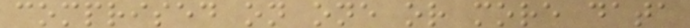comprised on one or more data
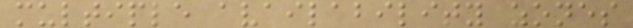multiple availability zones
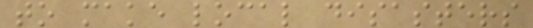to make local disasters
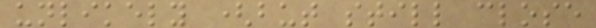unlikely (but still close
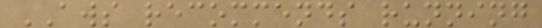AWS recommends running
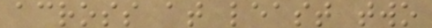across at least two
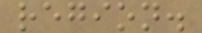region.
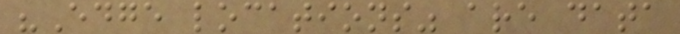"Edge locations" are data
